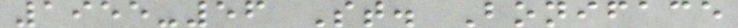1955-56 St. Boniface
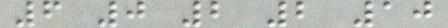6 0 2 2 10
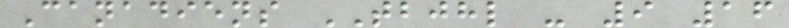Canadiens TBJHL - 9 16
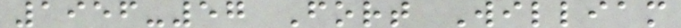1956-57 Fort William
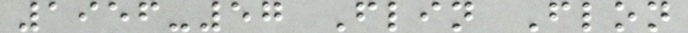1956-57 Flin Flon
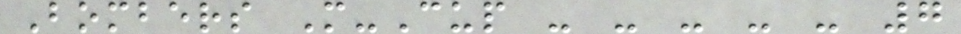Bombers M-Cup - - - - - 7
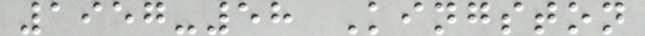1957-58 Kingston
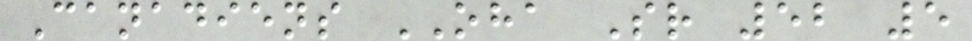Canadiens OHA Sr 52 5
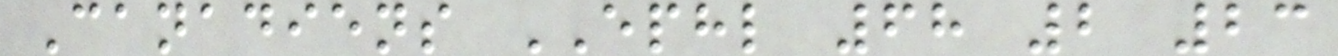Canadiens EPHL 68 2 23
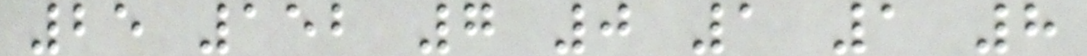25 152 7 0 1 1 8
